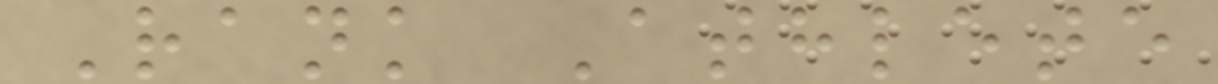Rank Athlete
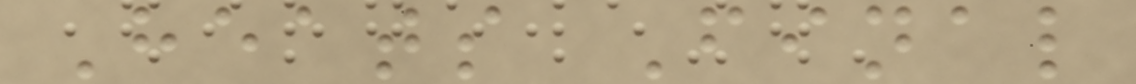Heats Final
